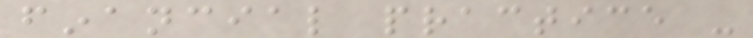financial practice -
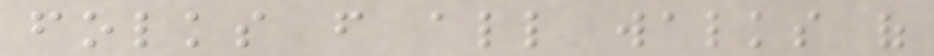folks from all walks of
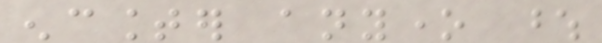encounter anyone whose
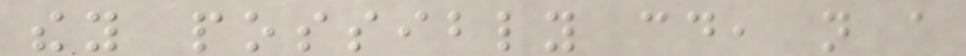they possibly could, not a
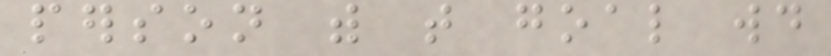person with that goal would
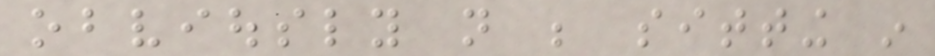obviously not be sitting in
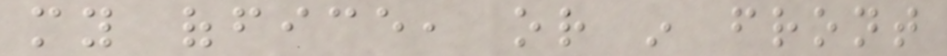my office, or in front
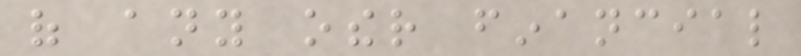of any other financial
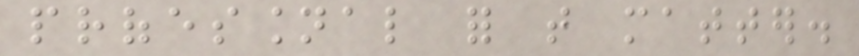professional for that matter.
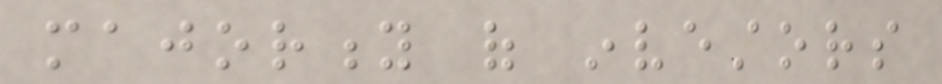majority of investors
